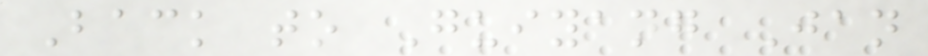Back to Guiyang Jan
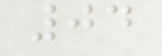04
